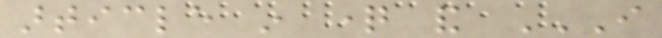article in question and I
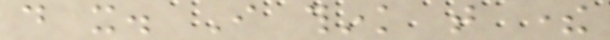do it. I think that there
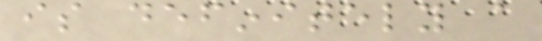is definitely a
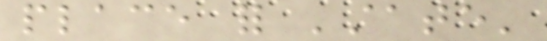place for 'state'
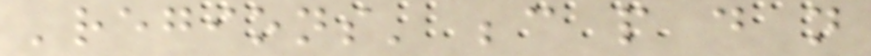'regions' because people do not
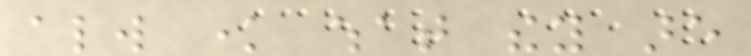always know what they are
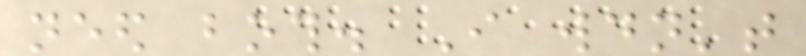need both. I wouldn't
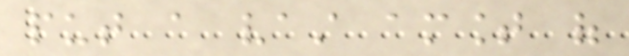put a vast amount of
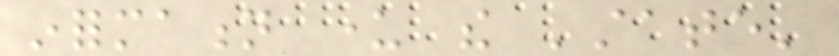information under the 'state'
